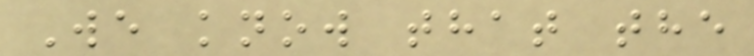We know that the
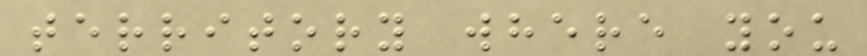territory where you
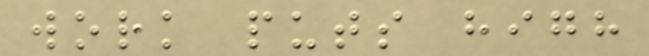work puts high
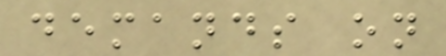demands on
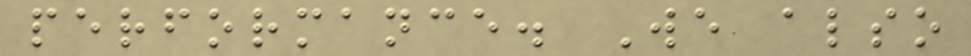performance. We also
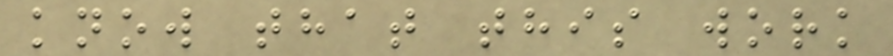know that this work
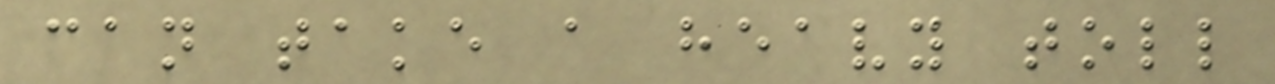can take a heavy toll
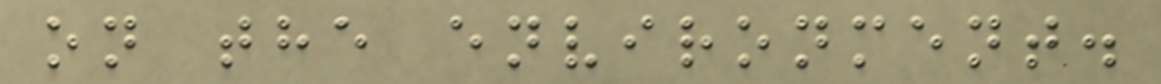on the environment.
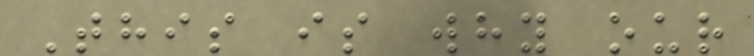This is why our
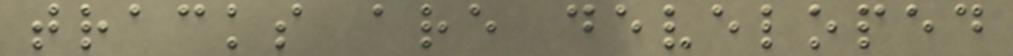tracks are developed
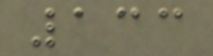133
